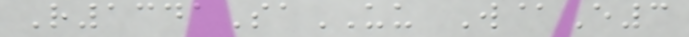R1341SaUU W@E3
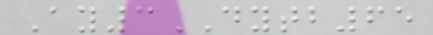Ay3DYTB65
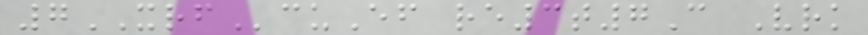7XRFcuEf re3t7C Vrk
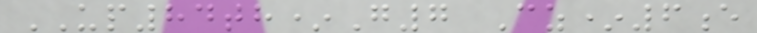UP84th*G7 Cz*6e
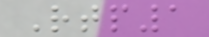Rtp1
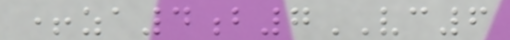+za4b7VC6
